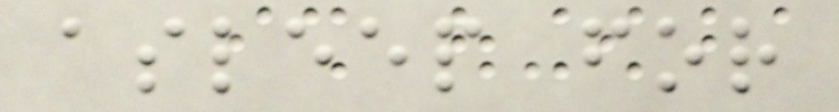asleep for
